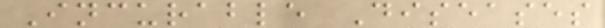Incurable Diseases
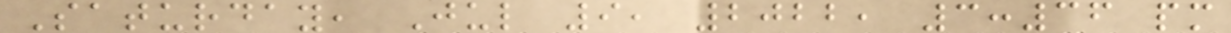Saturday, Jul 9, 2022, 3:36 pm
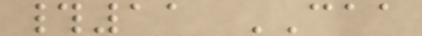#11 CAA
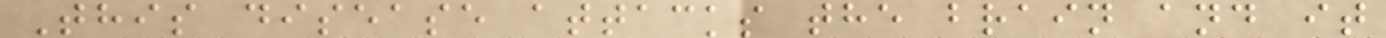This disease attacks the brain and it
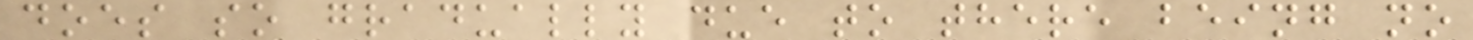does so gradually due to there being no
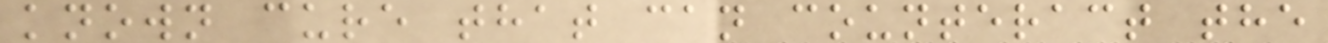known cure that can counteract the
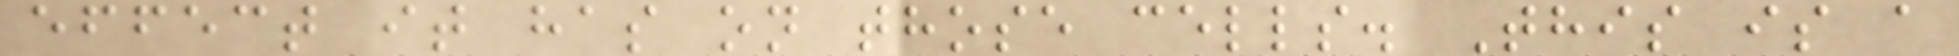effect it has on those cells. This is a
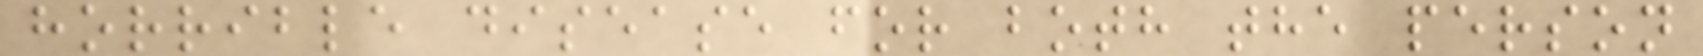horrible disease for both the person
